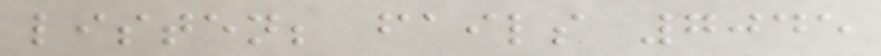listen; fails 7045
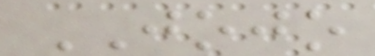JOJO
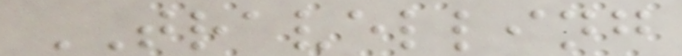TRAVELLING
